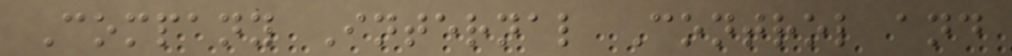Company Internal Control and
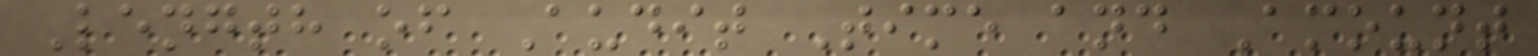Length of Audit Time and Amount
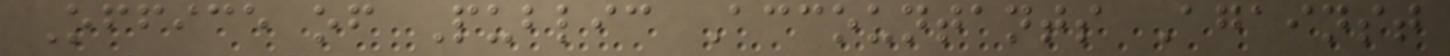Office of Public Accountants Against
